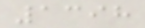1398
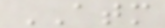ATM
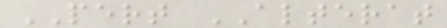PERT ALTERAT
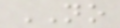NO
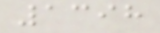1398
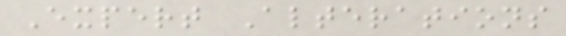Expert Alterations
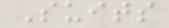Suits
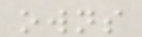owns
